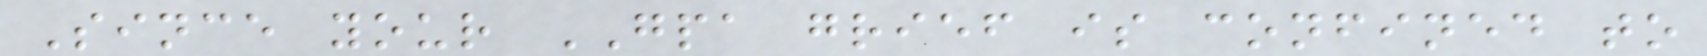Since your GPA grief is confined to
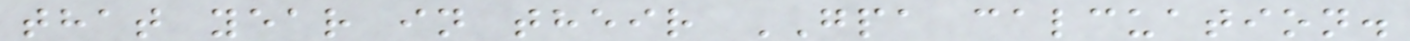that year in their GPA calcuation.
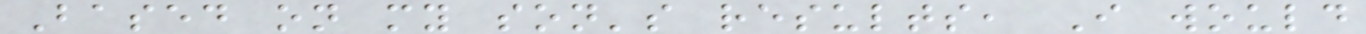Based on my son's results, I would
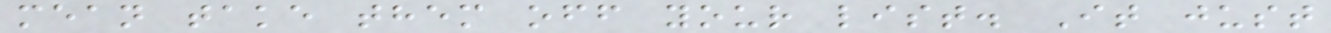mean take them off your list. It just
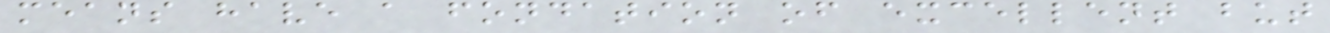means have a fondation of excellent but
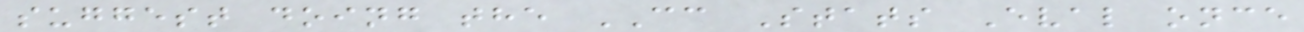suggest doing the CC Stats Eval once
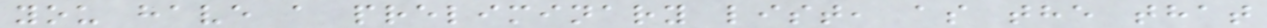you have a preliminary list, as the that
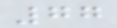77
